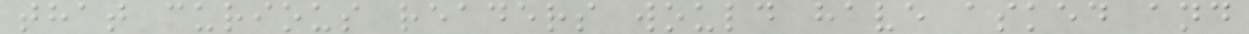that curious readers would have asked and
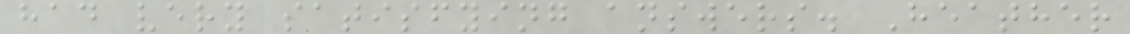had very satisfying answers. Heather
